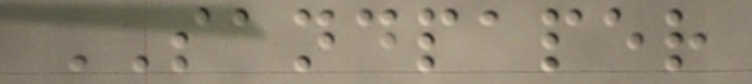SANDPAPER
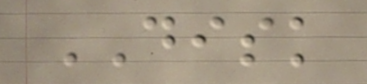DISK
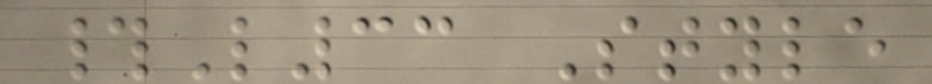#L33 Style
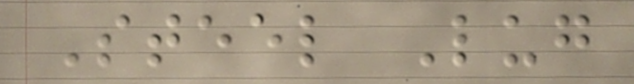Steel Lug
